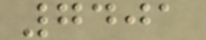7401
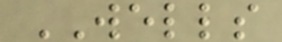WELLS
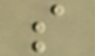s
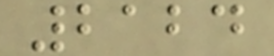2124
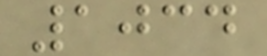1034
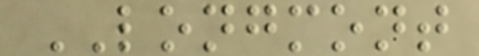LONGMONT
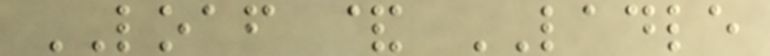LOAF & LADLE
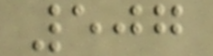507
